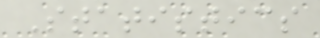Statistics
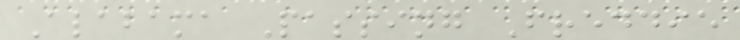Alabama Passing Freddie
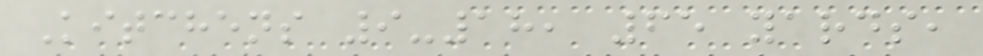Kitchens 9-18, 65 yards,
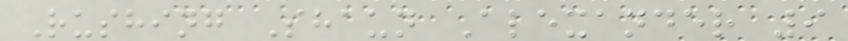Rushing Shaun Alexander 9
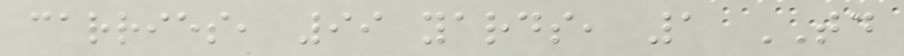carries, 99 yards, 1 TD
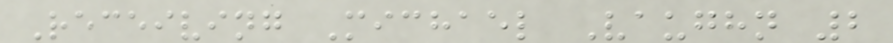Receiving Michael Vaughn 2
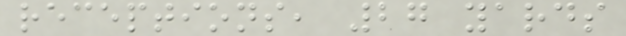receptions, 27 yards
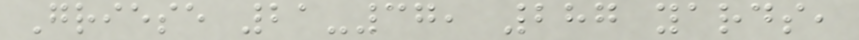Griese 21-37, 287 yards,
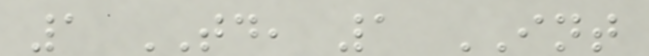1 TD, 1 INT
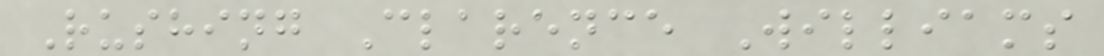Rushing Clarence Williams
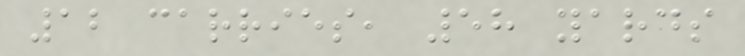12 carries, 58 yards
